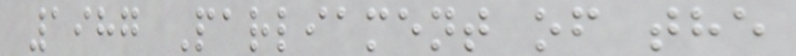1987 Parliament of the
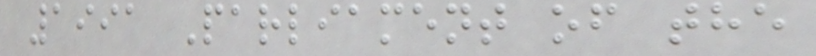1991 Parliament of the
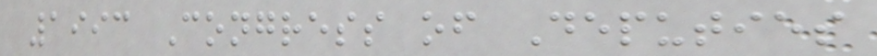1993 Congress of Deputies
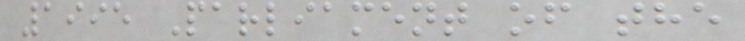1995 Parliament of the
